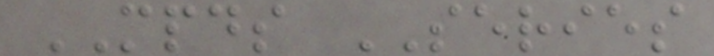MPDS SERIES
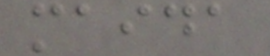maida
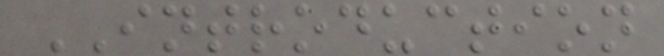INTRODUCTION
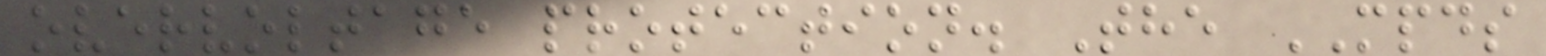overvoltage protection. The MPDS
